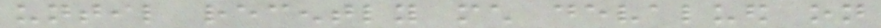until recently much devalued on
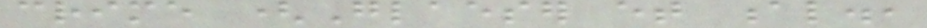crime (Glaeser et al.,
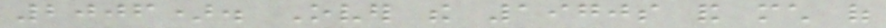2006). Over the 1970s and much of
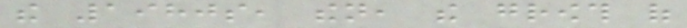the 1980s, then, the growth of
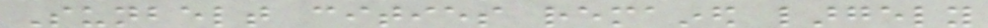Sunbelt cities remained largely
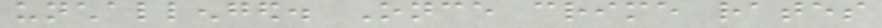unchallenged. Once crime rates
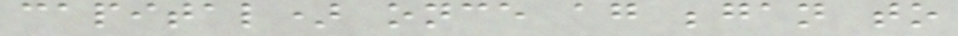capital) once again began to
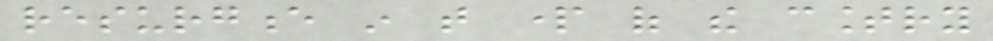resurgence in that part of the country
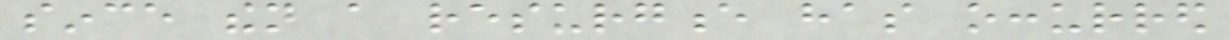since then a resurgence has occurred
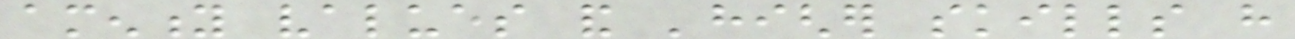amenity values and 'higher skills have
